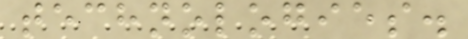technologies.
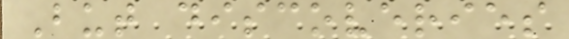But discoveries
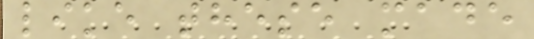like these made
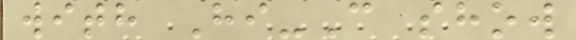with Hi-C show
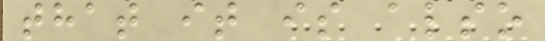that it is also
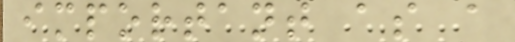important as a
